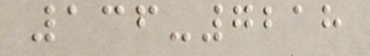136-7218
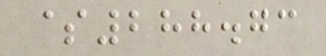$288.73
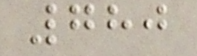780
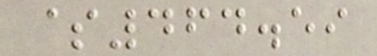$464.59
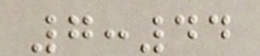7:44
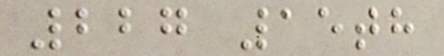227 15th
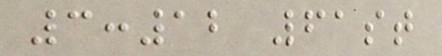3:12 61st
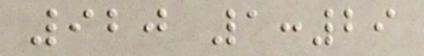920 1:29
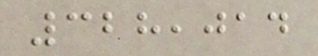328,014
